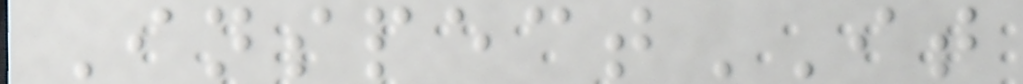InspectIT
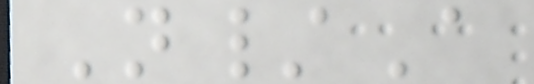N/A
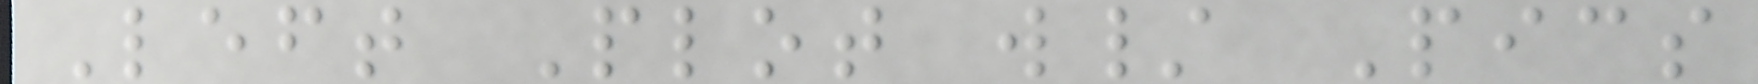Left Plot w/ Pics
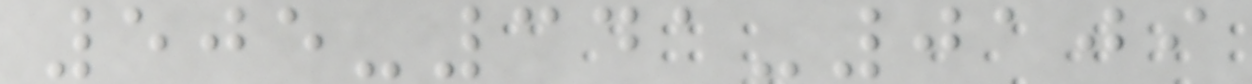505-341-0109
